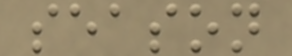season
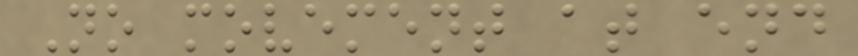No movement at end
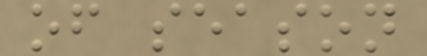of season
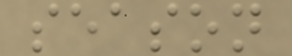season
